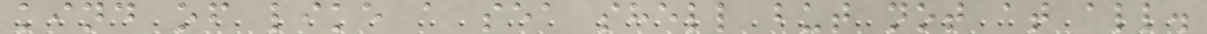kind of like a sea shell but not at all.
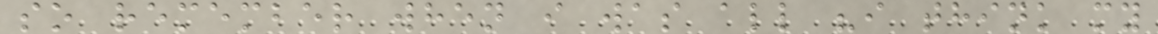so remember when i was all "i think my
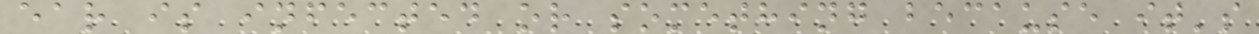ear is infected or something because it's
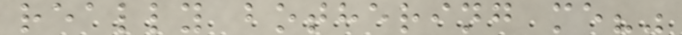really bothering me?"
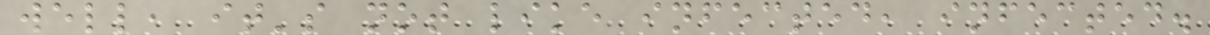well, it's not like infected, infected.
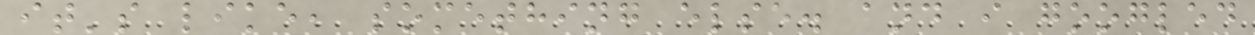it's like, something else. and i googled
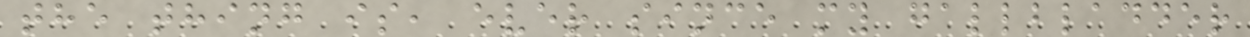the thing is, ever since my gallbladder
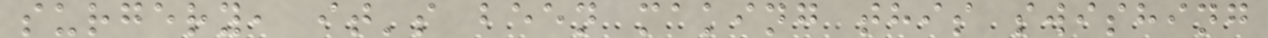surgery, it's been making this swishing
